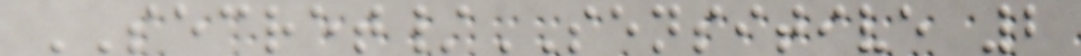SECRET/SENSITIVE 2
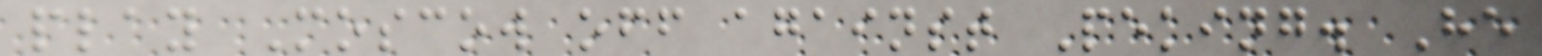play Moscow off against Peking. He
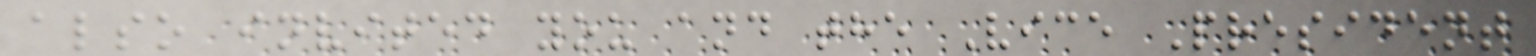also invited you and the Vice President
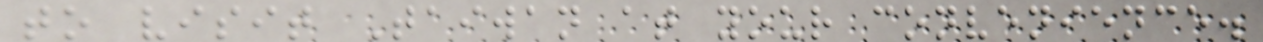to visit Taiwan at your convenience.
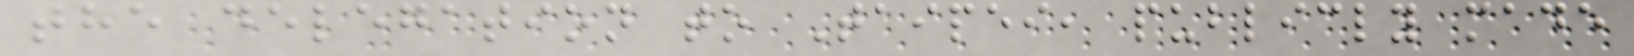the delegation to Taipei, publicly made
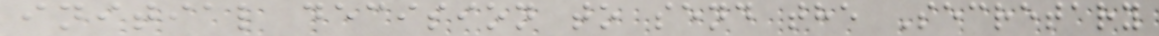initial decision to send the Secretary
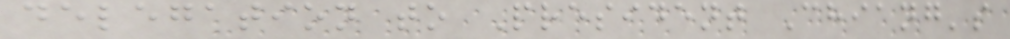delegation to President Chiang's
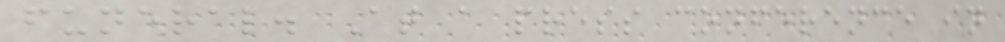funeral. At a press conference in
